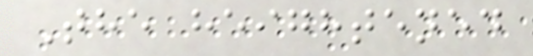The heightened
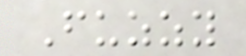Fuzzy
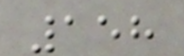158
